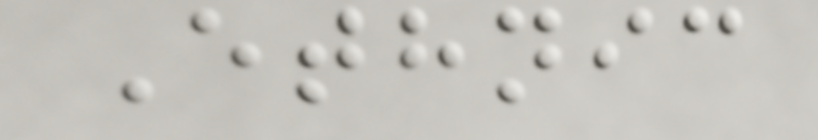Ethnic
